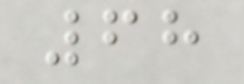68
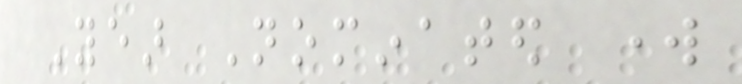Year Nominated work
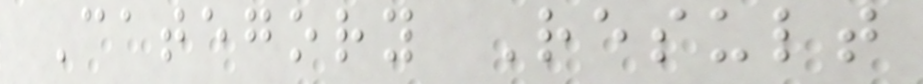Category Result
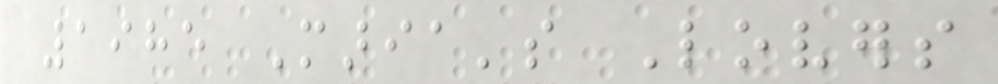1985 Maria's Lovers
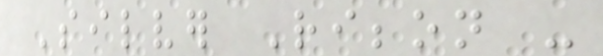Silver Ribbon -
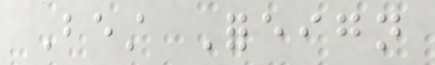Best Foreign
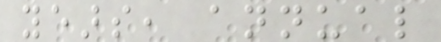years, annual
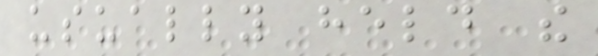usually held the
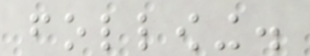following.
